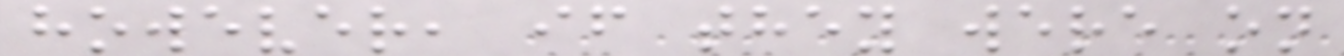however, if they were on
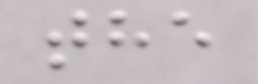the
